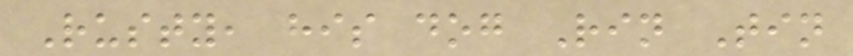Rusty, his dog Rin Tin
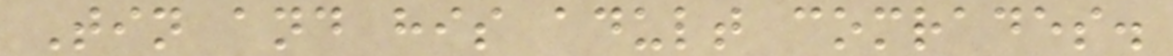Tin and his adult comrades.
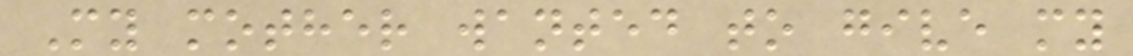My mother wanted to give my
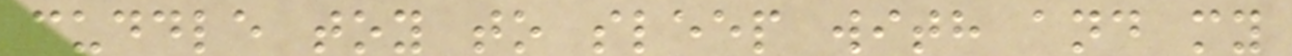cuddle toy to sleep with and my
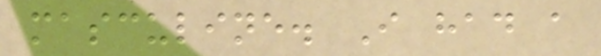masculine. I had a
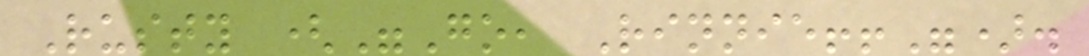Rusty ("Go, Rinnie!!").
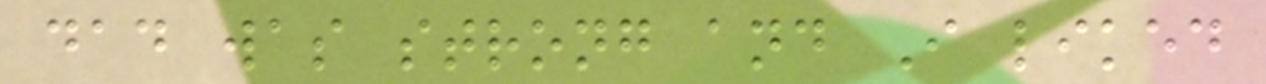dad was strong and I liked
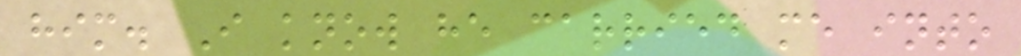him. I know he carried me into
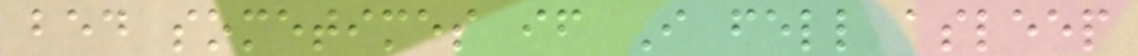bed sometimes if I fell asleep
